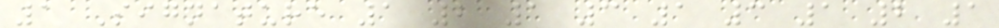1 Signature 1 2 1 3 1 3 1 2 1
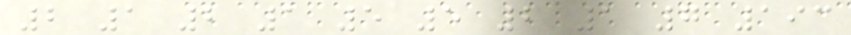2 1 2 1 5 5 2 1 7 193
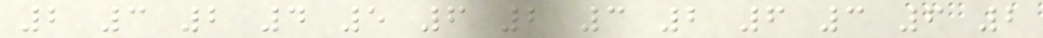2 3 2 4 5 6 2 3 2 6 3 6 2
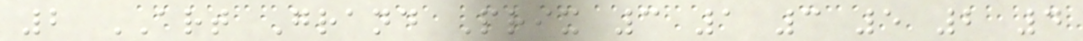2 ART Grand Prix 3 1 3 5 2 4
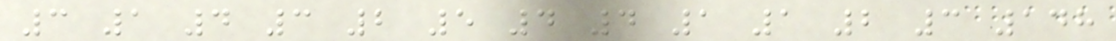3 1 4 3 2 5 4 4 1 1 2 3 148
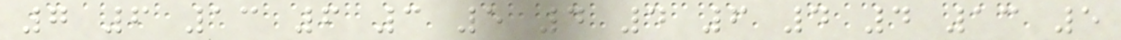7 6 13 6 3 5 4 4 6 4 4 13 5
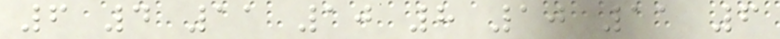6 4 11 10 8 10 11 6
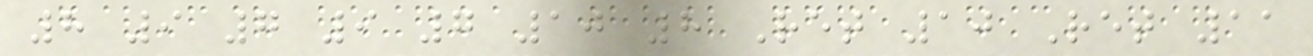8 9 7 9 7 10 8 Ret 10 Ret 11
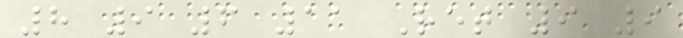8 9 6 11 Ret 9 9
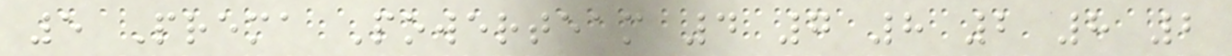5 Prema Powerteam 4 7 8 2 8 2
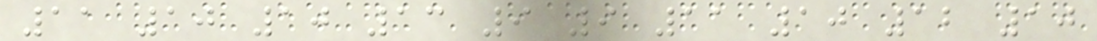11 10 10 13 9 9 11 10 12 10
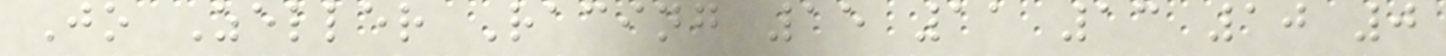Jo Zeller Racing 15 11 13 10 0
